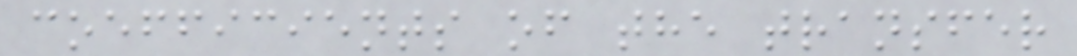coefficients of the transfer
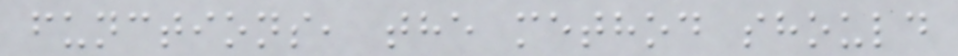functions, the method should
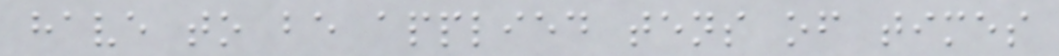have to be applied tens of times
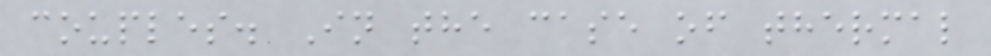couples. In the case of thermal
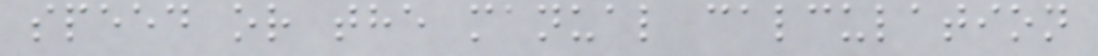speed or the manual calculation
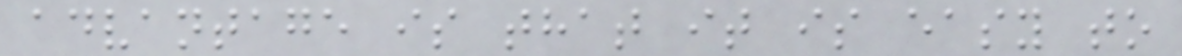advantage is that it is easy to
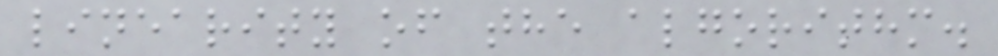linearity of the algorithm.
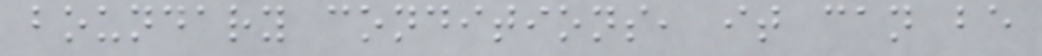boundary conditions, it can be
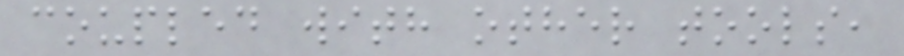coupled with other tools,
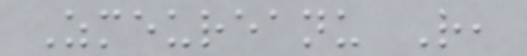Zmeureanu R,
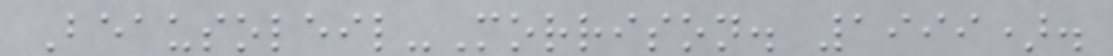Beausoleil-Morrison. 1999).
